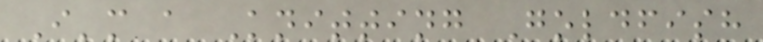I'm a Knitting Goldfish
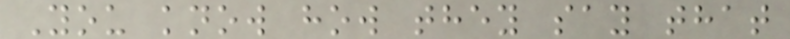You know how they say that
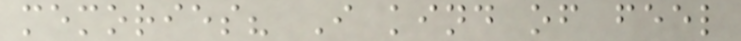memories? I kind of feel
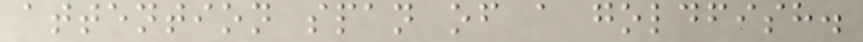attention span of a goldfish.
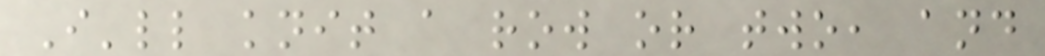I'll knit a row or two, and
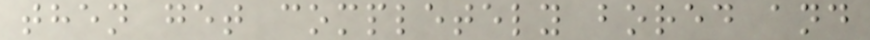then get completely bored and
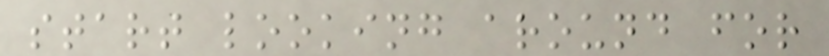start looking around for
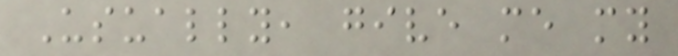Usually, give me my
